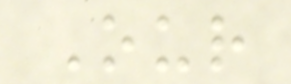Our
